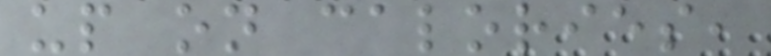up on calories,
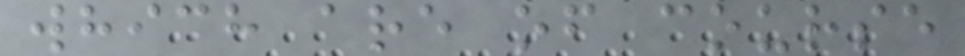which are of course
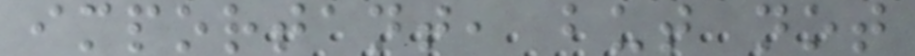important, but not
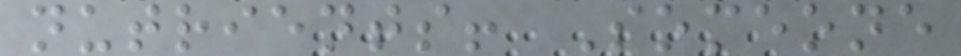nutrients! Someone
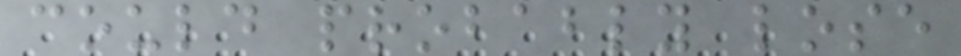could probably lose
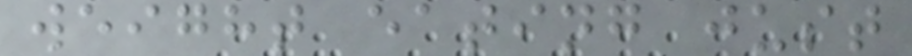weight eating just
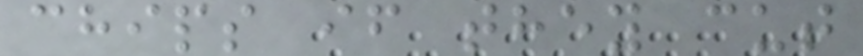chips if they cut
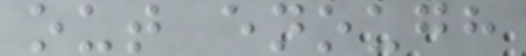out enough
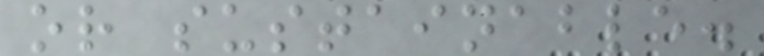or sustainable.
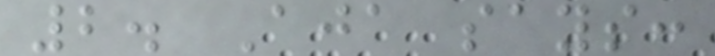2. Aja says:
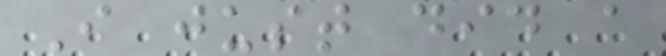I just did a
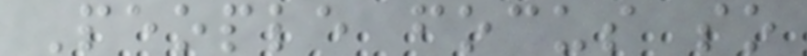People focus so
